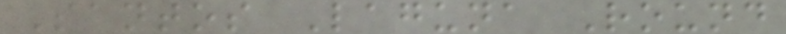Santos Laguna Round
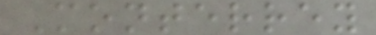Monterrey
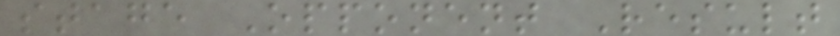stage Opponent Result
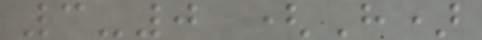3-0 (H)
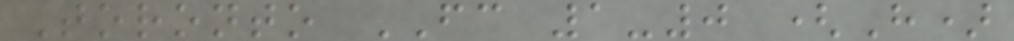Toronto FC 1-0 (H)
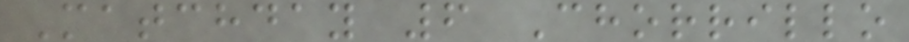Matchday 6 Chorrillo
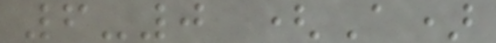6-0 (A)
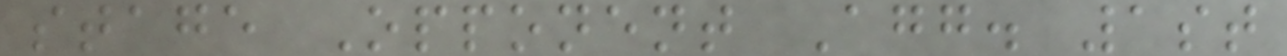stage Opponent Agg. 1st
